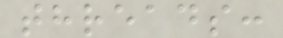threads:
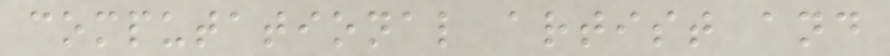computational artist and
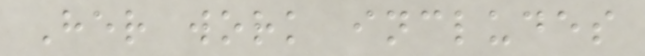Her work includes
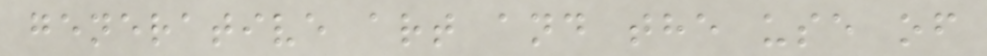generative art and the use of
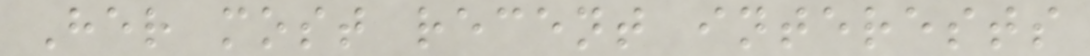Her most recent interests
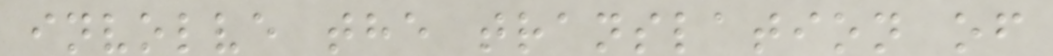involve the translation of
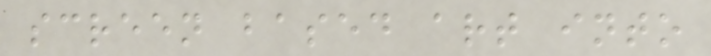screen based art into
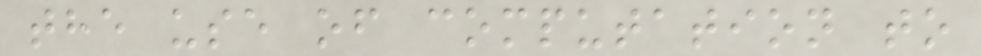the use of computation to
